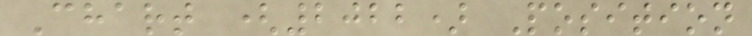Chart (2022) Position
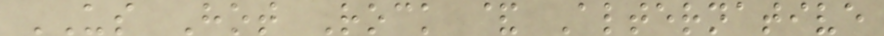US Hot Rock & Alternative
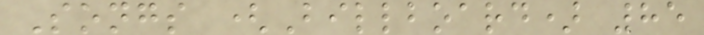Songs (Billboard) 85
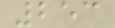253
